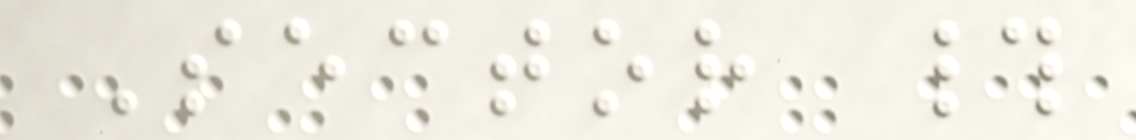Sector #
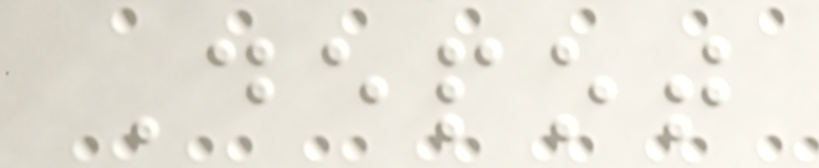Depot
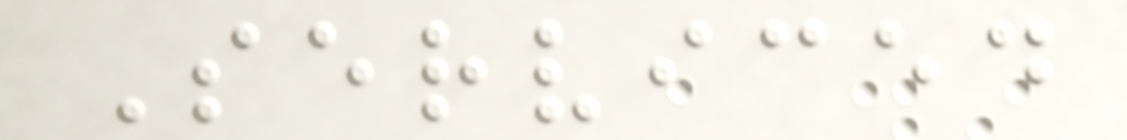Serviced
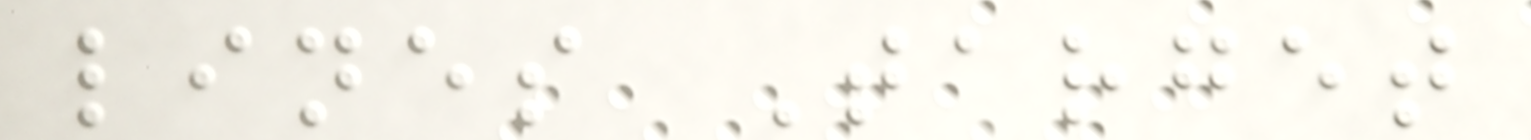lines Target
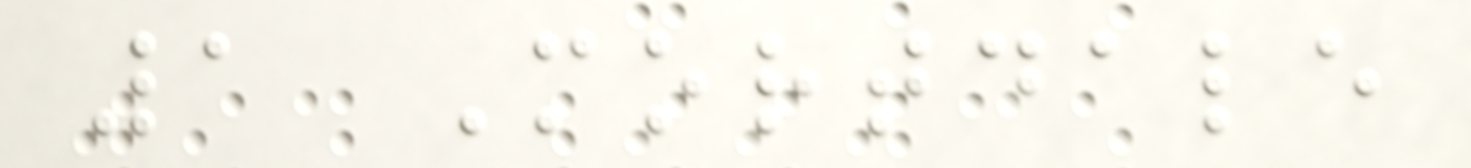1 Mortdale
